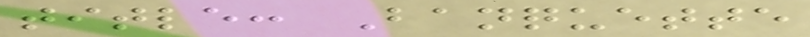title: Banquette
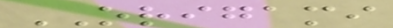ORIGAMI
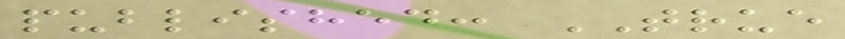published: TRUE
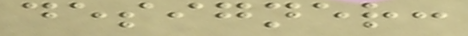designer:
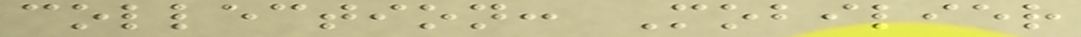collection: Mobilier
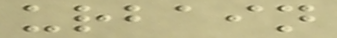urbain
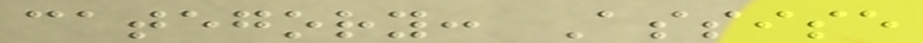category: Assise
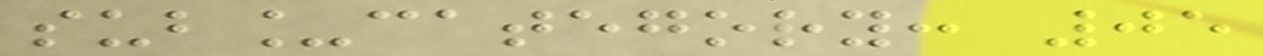sub_category: 05
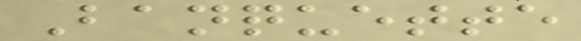Banquette
